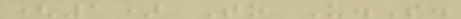(1) To U.S.
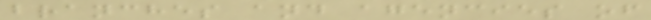branches and agencies of
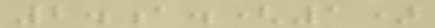2.a.(1)
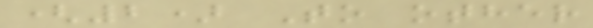(2) To other
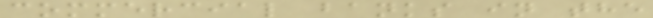commercial banks in the
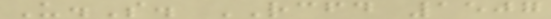U.S. RCFD 1507
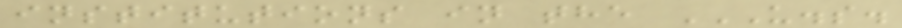institutions in the U.S.
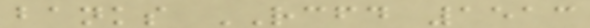banks RCFD 1513
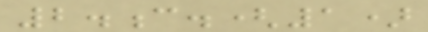2.c.(1)
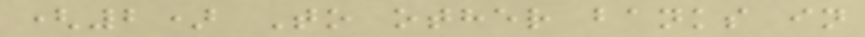(2) To other banks in
